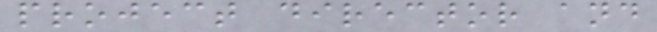project director and
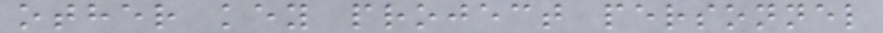other key project personnel
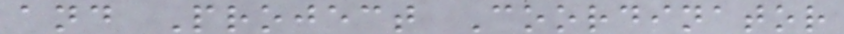and Project Coordinator
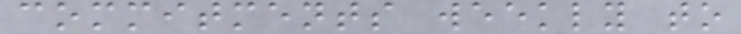commitments weekly to
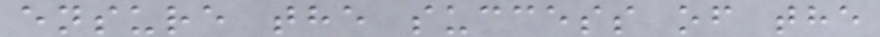ensure the success of the
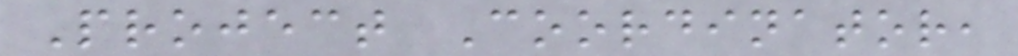Project Coordinator,
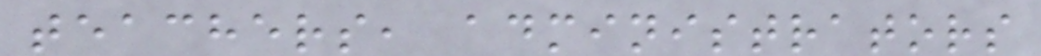teachers, administrators
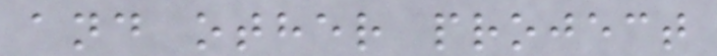and other project
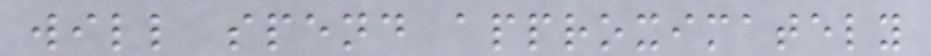will spend approximately
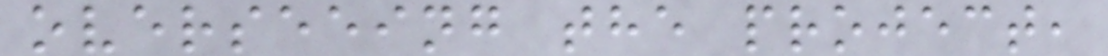overseeing the project,
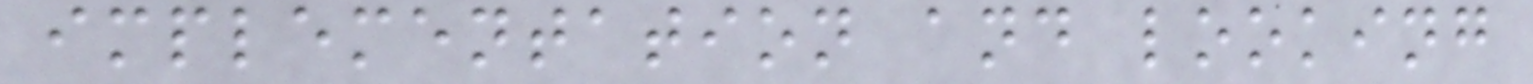implementation and looking
